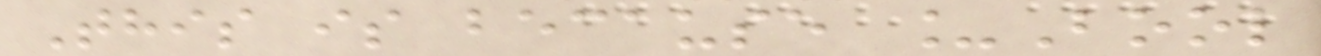This is because _Bool
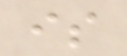is
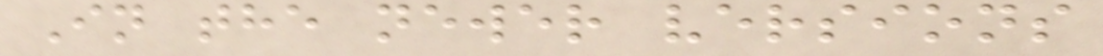In the newer versions
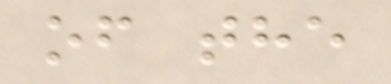of the
